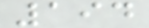194
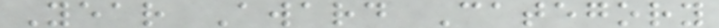Year Award Category
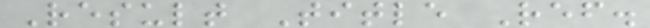Result Title Ref.
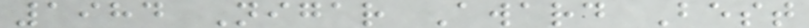1984 Nigar Award Best
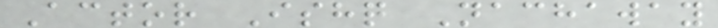Actor Ishq Nachaway
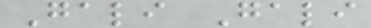Gali Gali
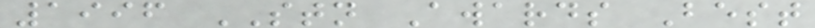1996 STN Awards Best
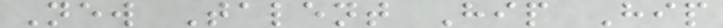New Talent Hip Hip
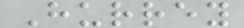Hurrey
